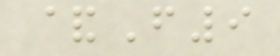&F9
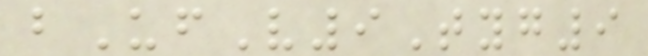bUfV9Tyg9
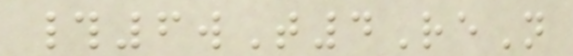#6wT4ReN
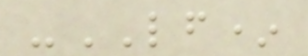-LF*
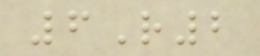6R2
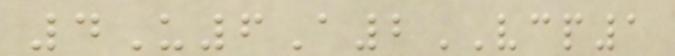4U6A2VCP1
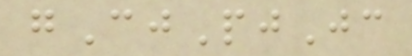gCjPjJc
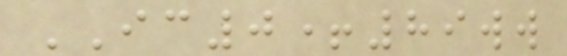IC0+89ww
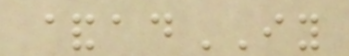&adIY
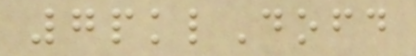7pklDofd
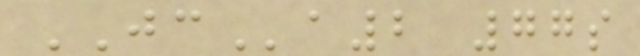JCa2 77s
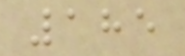185
